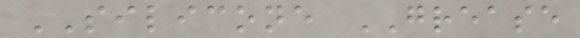SILICONE GREASE
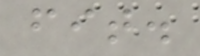fit.
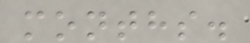months.
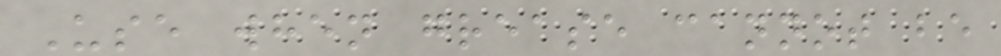Use when grease cannot be
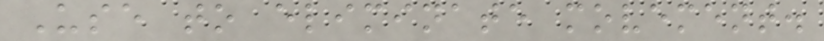Use to eliminate movement.
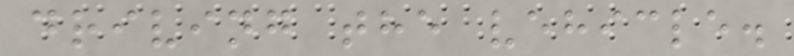driving the vehicle.
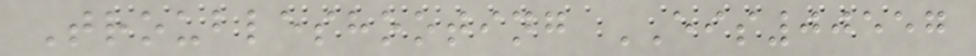Troubleshooting EIS00557
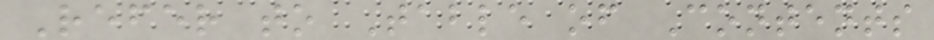Refer to Table of Contents
